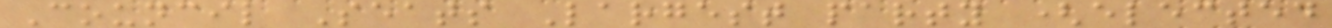Council Seats Largest party (elected
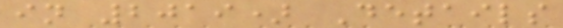in 2019) Details
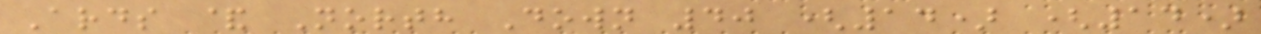Ards & North Down 40 (14) (14)
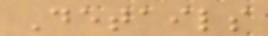Details
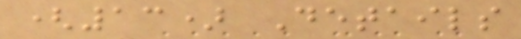(13) Details
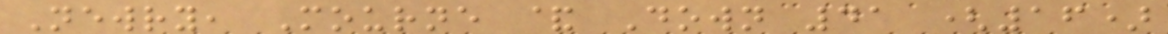Newry, Mourne & Down 41 (16)
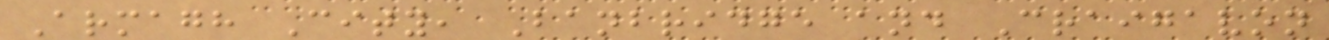Armagh City, Banbridge and Craigavon
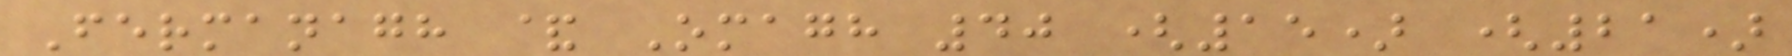Fermanagh & Omagh 40 (15) (21)
